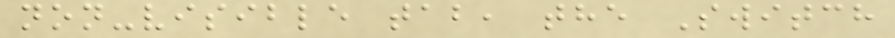non-visible tab, the Switch
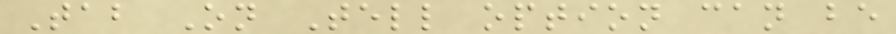Tab On Tell option can be
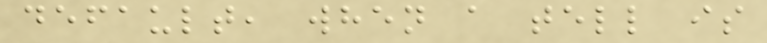default, when a tell is
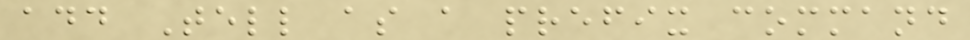add Tell as a prefix command
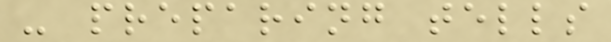- preparing tells
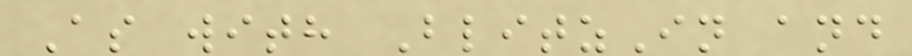As with BlitzIn and
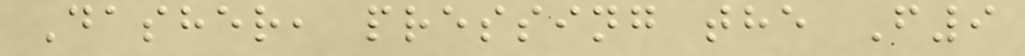Dasher, pressing the F9
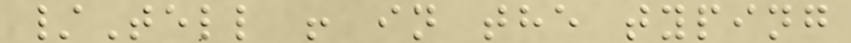/Tell ! in the typing
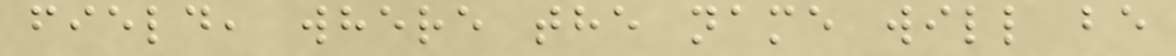field, where the name will be
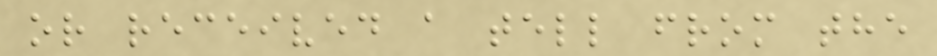or received a tell from the
